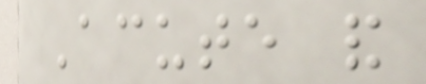Acute and
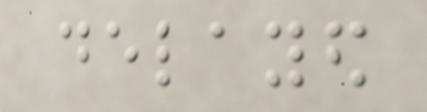delayed
